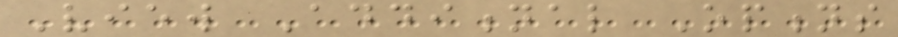View Additional Options
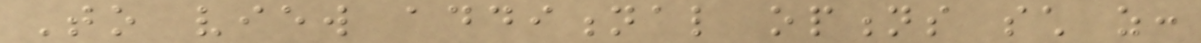To view additional options such as:
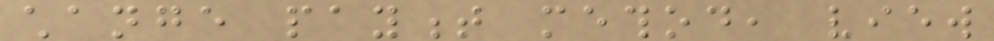change payment method, view
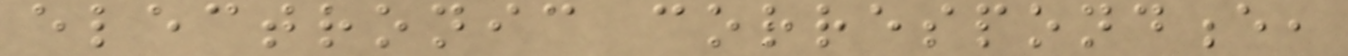electronic correspondence,
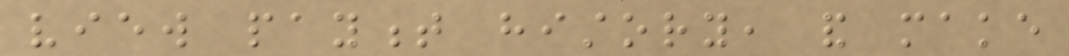view payment history, and make
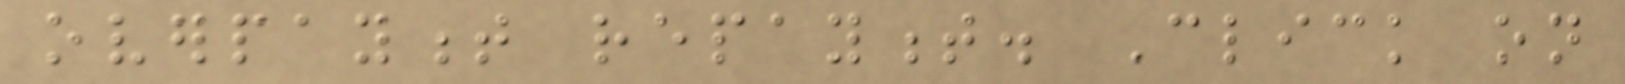overpayment repayment. Click on
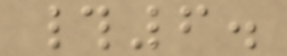#6.
